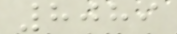8089
